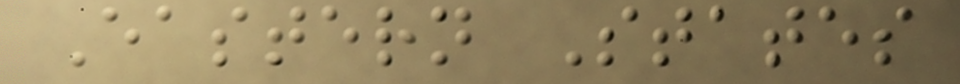Eastern States
